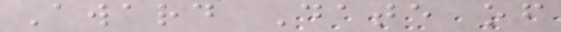Award Date of
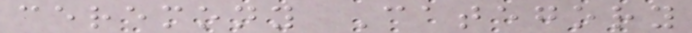ceremony Category
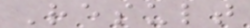Result
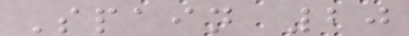Spain 20
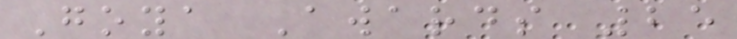Goya Awards 25
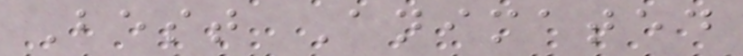Best Animated
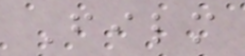Film
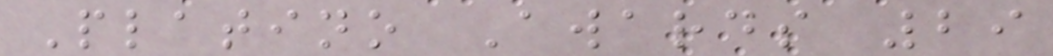Platino Awards 29
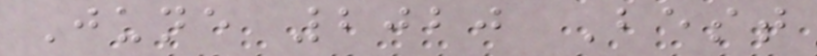June 2020 Best
